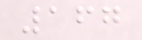167
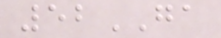52GA
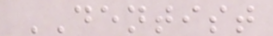DENTIST
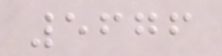5676
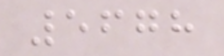5678
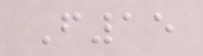F15
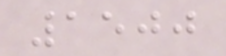1500
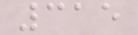315
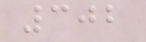302
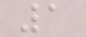1
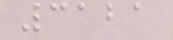3121
